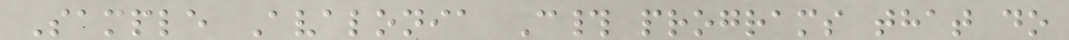Sample Avalonia C# programs that do
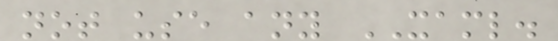not use any XAML.
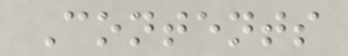Contents
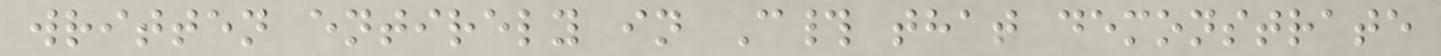written entirely in C# that demonstrate
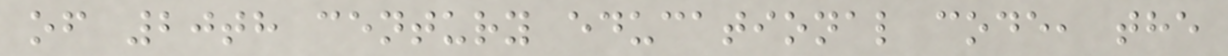of 20th century educational code, the
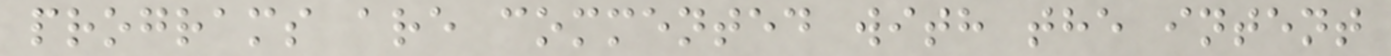programs are commented with the intent
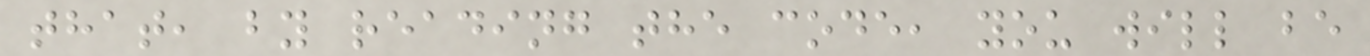that, by reading the code, you will be
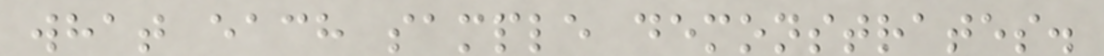what each sample demonstrates.
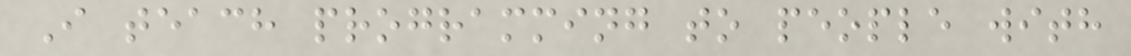I teach programming to people with
